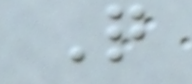Q
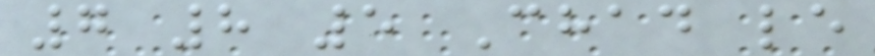7 8 5 Chad le
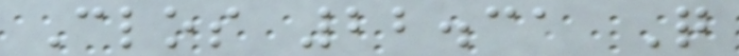Clos 22.31 Q
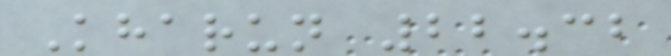Kharun 22.32
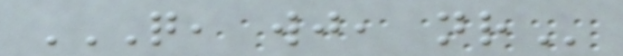Q, WJ, NR
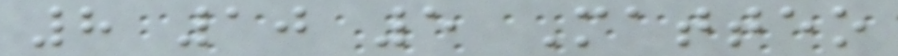8 10 5 Matteo
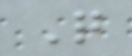Q
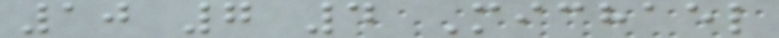10 7 4 Michael
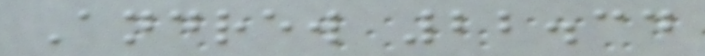Andrew 22.34
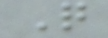Q
